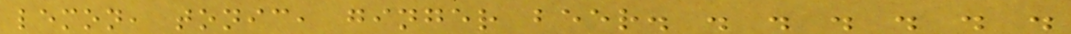lemon, tonic, ginger beer. . . . . . .
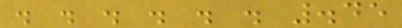. . . . . . .45
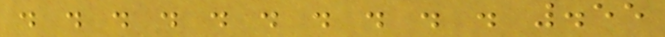. . . . . . . . . . .55
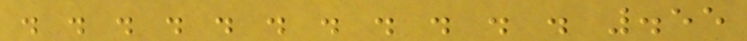. . . . . . . . . . . .55
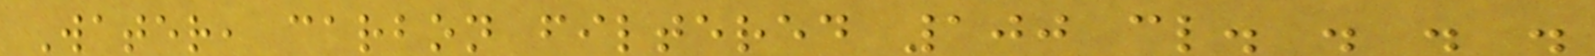Water, carbon filtered 100 cl. . . .
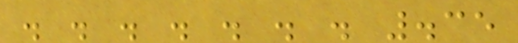. . . . . . . .35
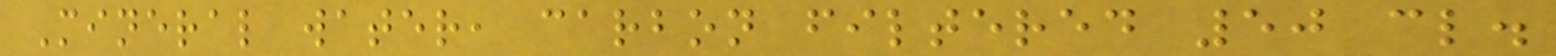Mineral water, carbon filtered 50 cl.
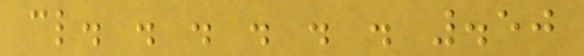cl. . . . . . .50
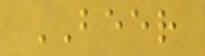BEER
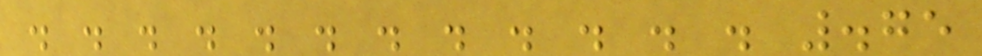. . . . . . . . . . . . .75
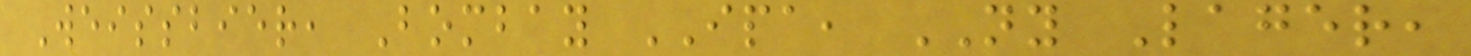Weissbier, Bombay IPA, NY Lager,
